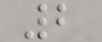2
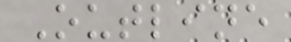Outline
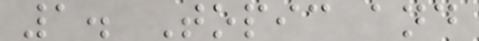1. Topic and
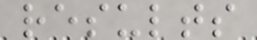results
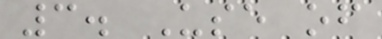3. Use of
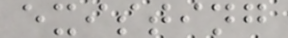existing
